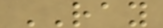RAY
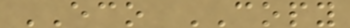ECO COPY
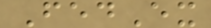FedEx
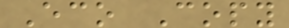Eco Copy
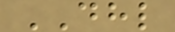DHL
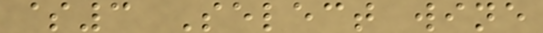$3 Select wine
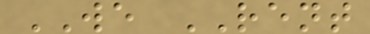WE RENT
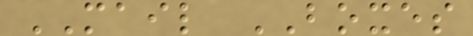MAIL BOXES
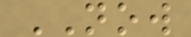NOW
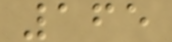165
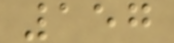157
